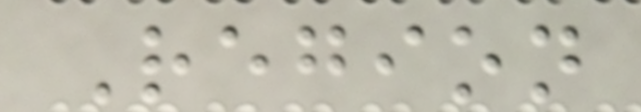Region
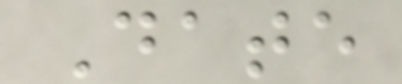Date
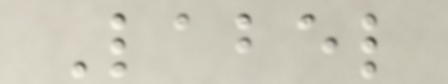Label
